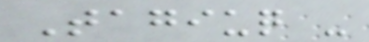Tagiuq -
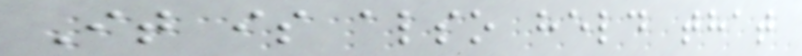It is also held that
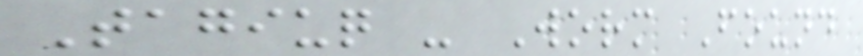Tagiuq - Worm Found
